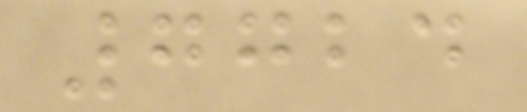7724
